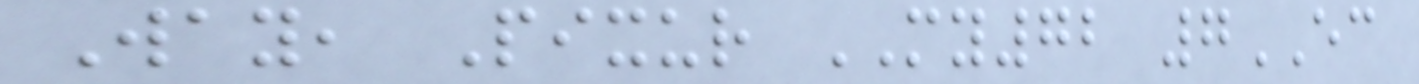Way, Pixur MY72 7EC
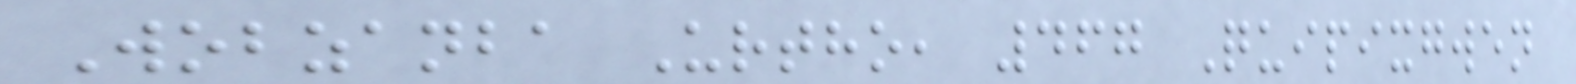Wobzanba Urtho, 467 Quipixgwen
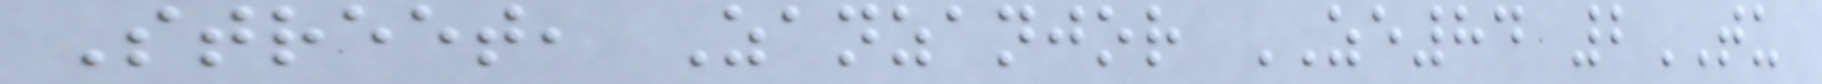Street, Zanzanjor ZE84 2TU
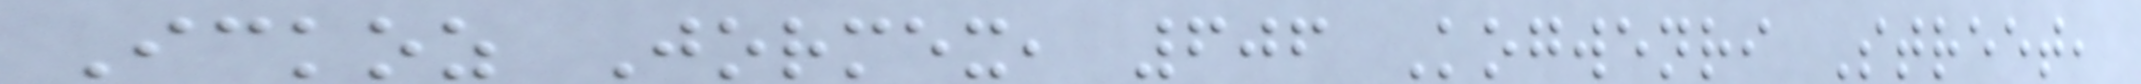Ickoz Jormex, 606 Kogwenri Street,
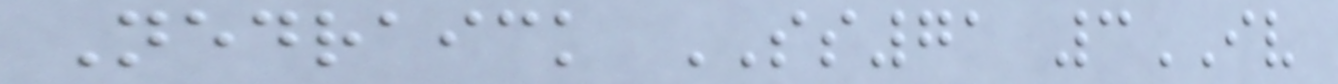Nedraick SS71 3IV
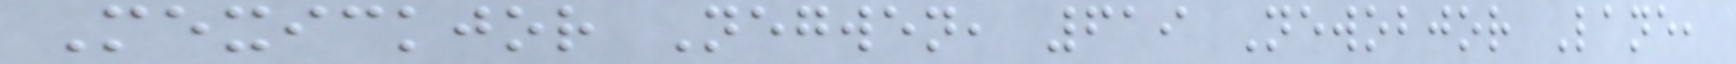Mexickjor Negwen, 619 Newobjor Lane,
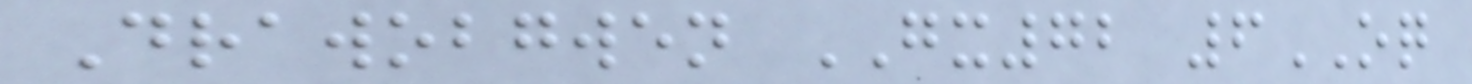Drawobgwen GX72 6OQ
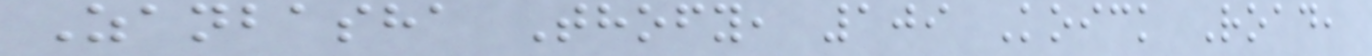Zanbasha Thofy, 109 Koick Road,
